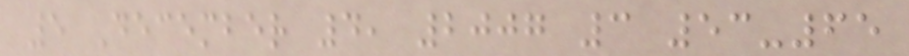5 December 4, 2007 3 53-65
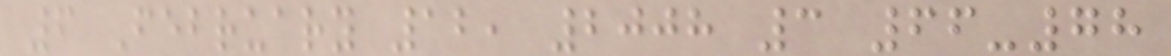6 February 12, 2008 3 66-78
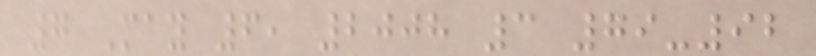7 May 6, 2008 3 79-92
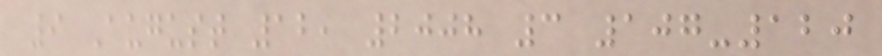9 August 12, 2008 3 107-120
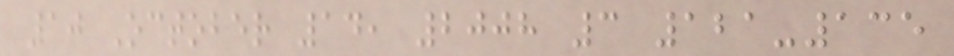10 October 14, 2008 3 121-135
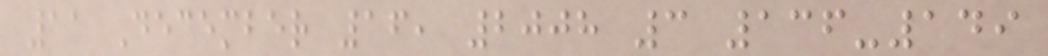11 December 16, 2008 3 136-149
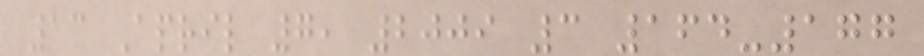13 April 7, 2009 3 164-177
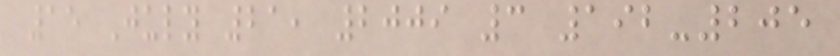15 July 21, 2009 3 192-205
